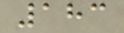183
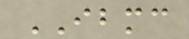IBMC
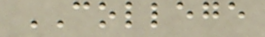COLLEGE
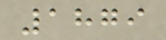1879
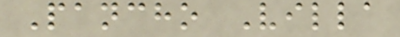Pancho Villa
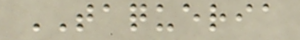TAQUERIA
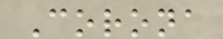Corona
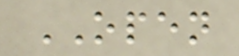OPEN
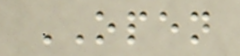OPEN
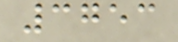3753
